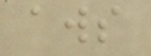aws
